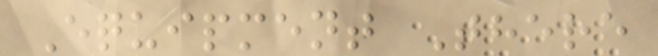Equipment There
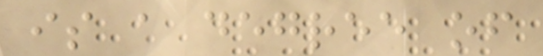is a degree of
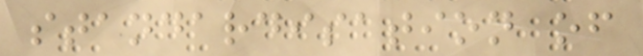standardisation of
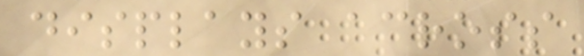displays across
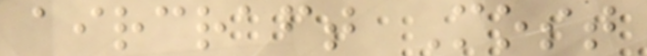aircraft Most
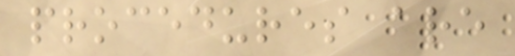procedures are
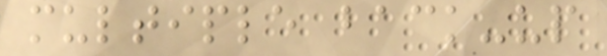multiple back-up
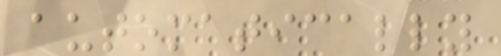automatically
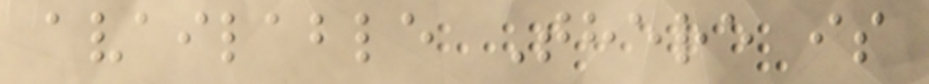available There is
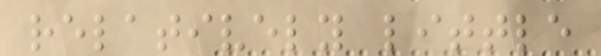relatively little
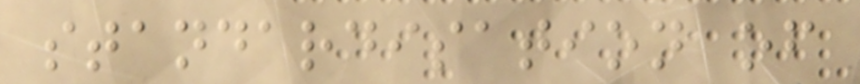standardisation of
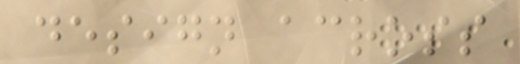design across
